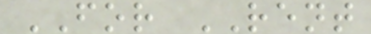FOR RENT
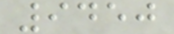9450
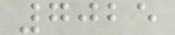7025
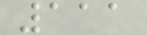111
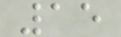15
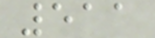511
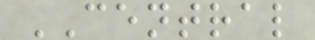CENTRAL
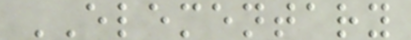ELEMENTARY
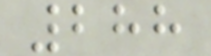288
